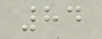84
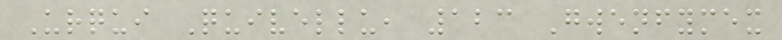Urqui Quivellu, 123 Gwenfymex
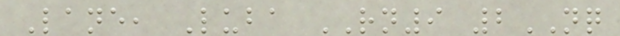Lane, Luba RN9 2NQ
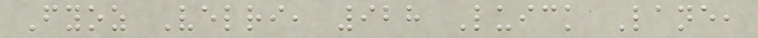Fyoz Velri, 928 Luick Lane,
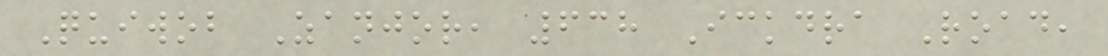Quiwob Zanjor, 638 Ickdra Road,
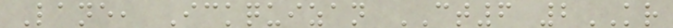Lane, Ickquizan CT6 2KR
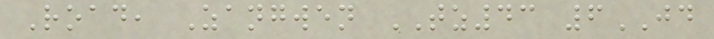Road, Zangwen TZ43 6JD
